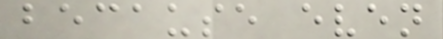because even
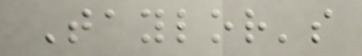Taylor's
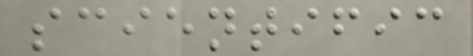scientific
